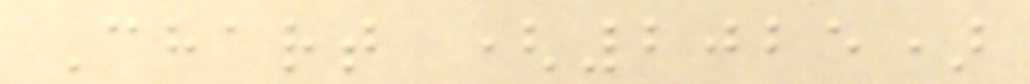Chart (2025)
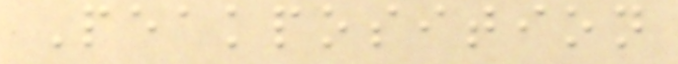Peakposition
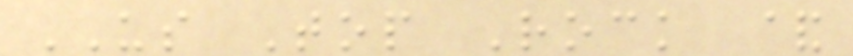US Top Rock &
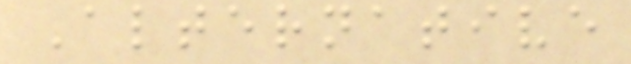Alternative
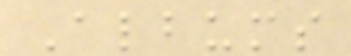Albums
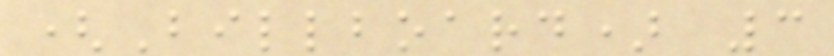(Billboard) 3
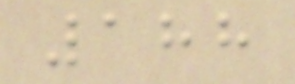188
